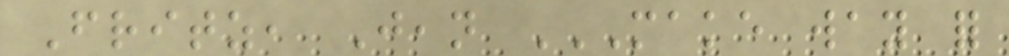Fritz, Jean MAKE WAY FOR
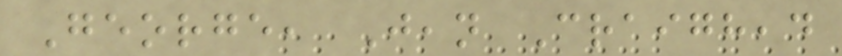George, Jean Craighead
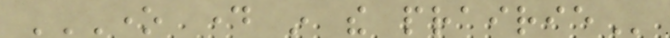ONE DAY IN THE PRAIRIE
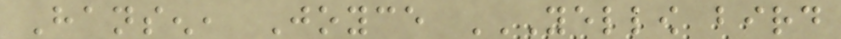Hansen, Joyce YELLOW BIRD
